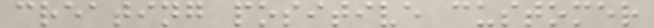creating positive customer
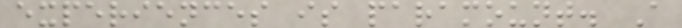experiences is paramount. A
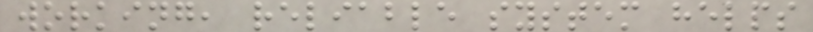working, reliable system helps
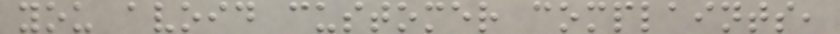you avoid customer complaints,
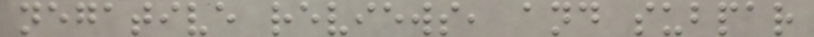negative reviews, and subpar
